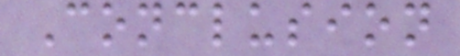Conclusion
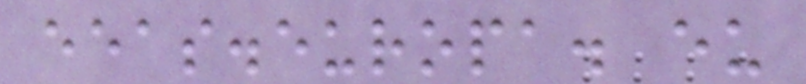eeas.europa. eu
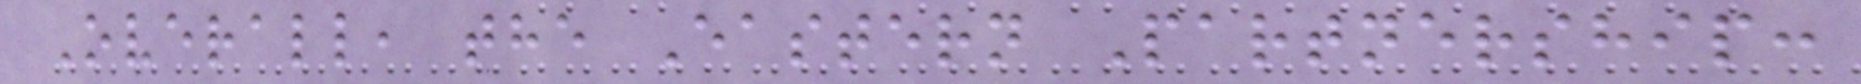Overall, the Eastern Partnership:
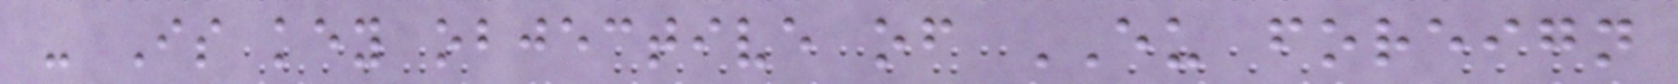- Is key objective of EU foreign
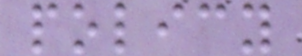policy
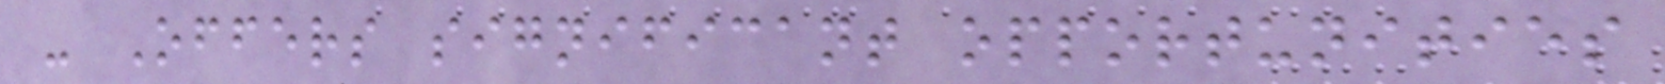- Offers significant opportunities
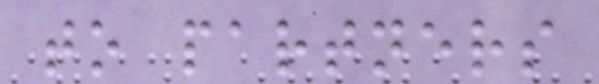to partners
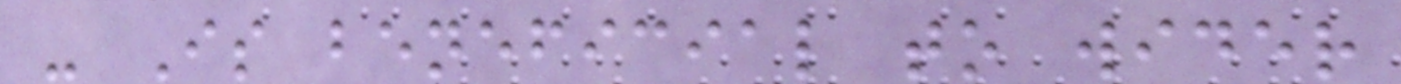- Is beneficial to wider
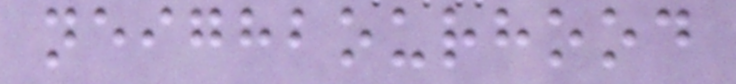neighbourhood
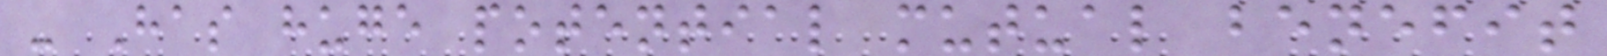- Has huge potential mutual benefit
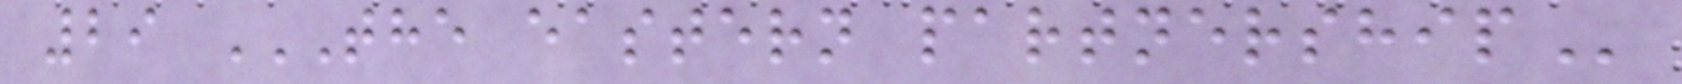29 THE EASTERN PARTNERSHIP
